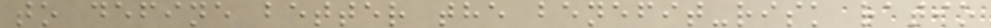to define better the benefit-risk ratio
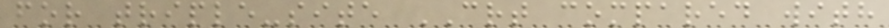for triple-site CRT compared with
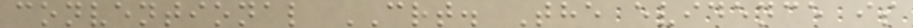conventional CRT. The evidence is
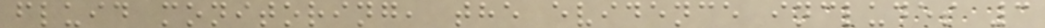fluid monitoring, the evidence includes 3
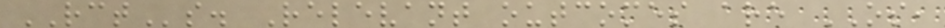RCTs. Relevant outcomes are OS,
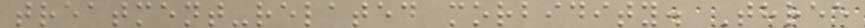treatment-related morbidity. Three
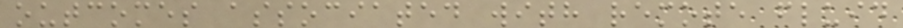outcomes associated with remote fluid
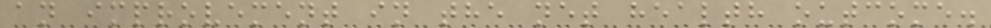an improvement in the net health outcome.
